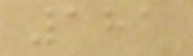181
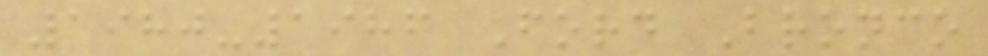1980-1986 Ford Bronco
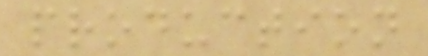production
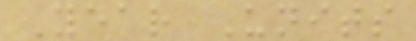Year Units
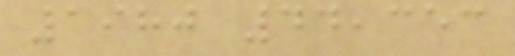1980 44,353
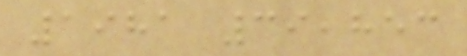1981 39,853
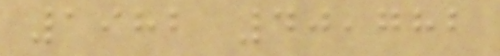1982 40,782
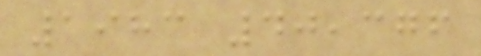1983 40,376
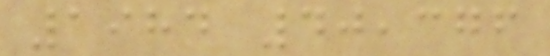1984 40,376
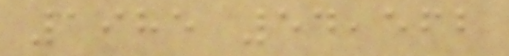1985 54,562
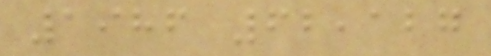1986 62,127
